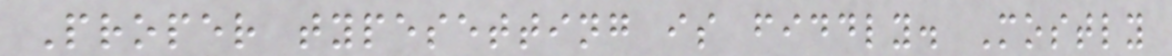Proper typesetting is fiddly. Mostly
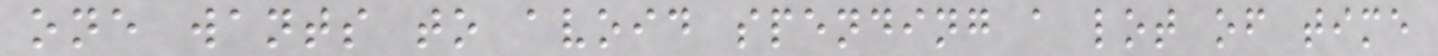one wants to avoid spending a lot of time
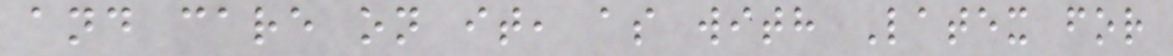and care on it, as with Latex for
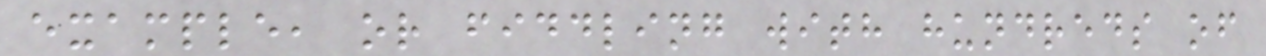example, or fiddling with hundreds of
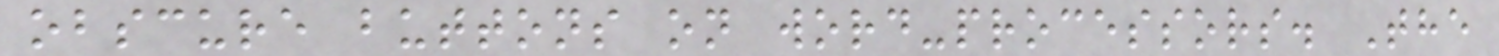obscure buttons on word-processors. The
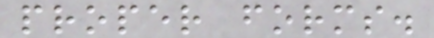proper forms.
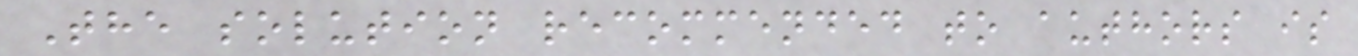The solution recommended to authors is
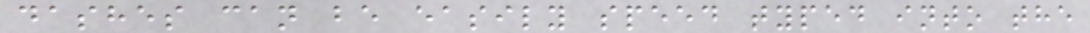dashes can be easily speed typed into the
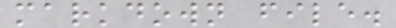markdown file.
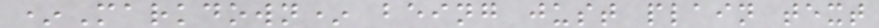*Markdown* being just plain text
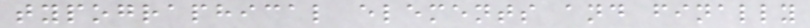typographical elements and finally
